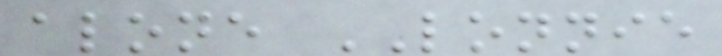alone LONNIE
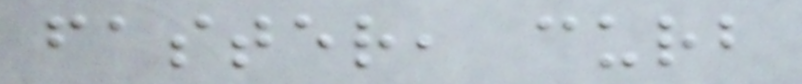faster, curb
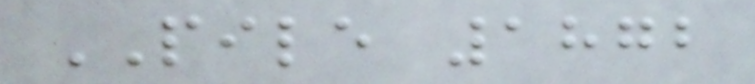PILE 1872
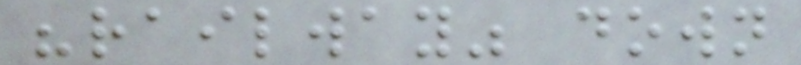"railway" down
